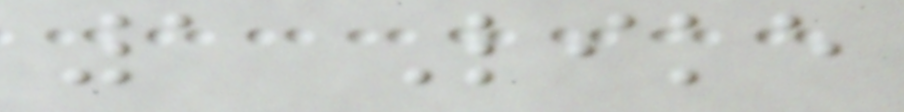1 Like
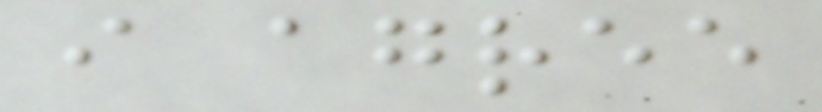i agree
